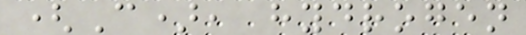(C), hydrogen
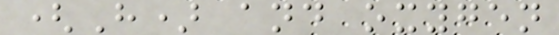(H) and oxygen
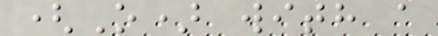(O) with a
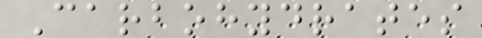Carbohydrates
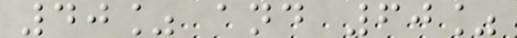40% and 60%
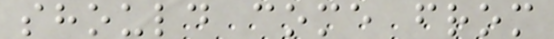should come from
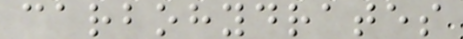carbohydrates
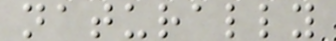naturally
